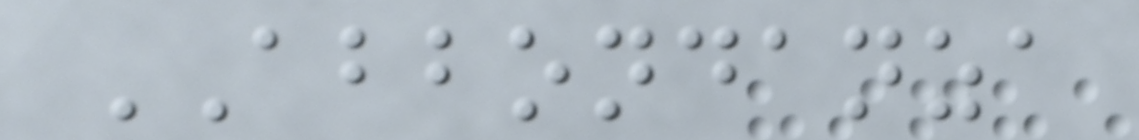ABBONDANZA
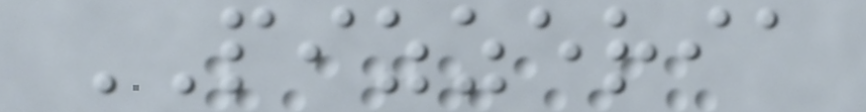PIZZERIA
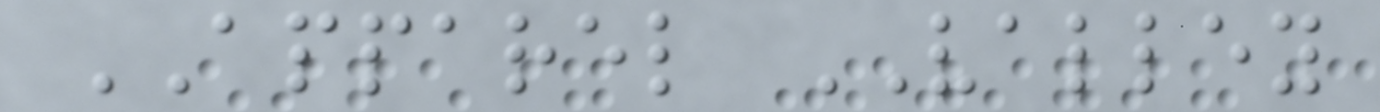APPAREL VALLEY
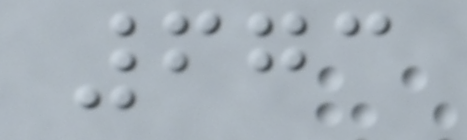673
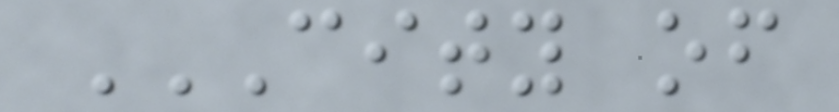CITY OF
